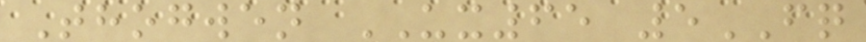Thogwen UX65 5FQ
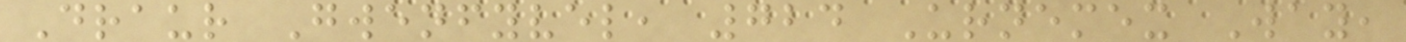Draur Gwenfyvel, 724 Urnemex Way,
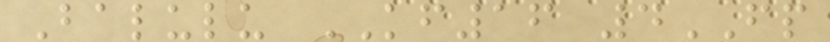Balulu KF16 4FP
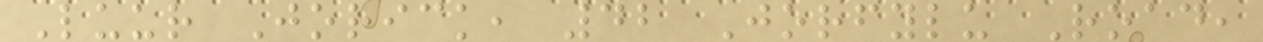Luur Jorick, 42 Jorfylu Road,
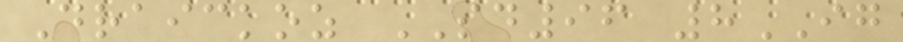Draickoz SD96 8IG
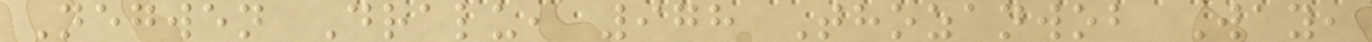Negwen Dralu, 978 Thozanwob Way,
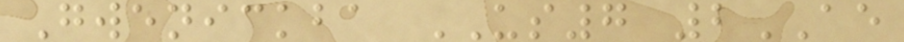Gwenickba US7 2AE
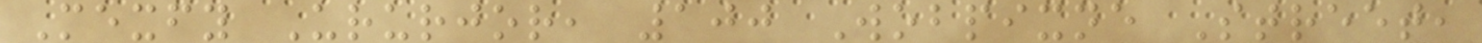Mexfy Ururjor, 100 Wobpixne Street,
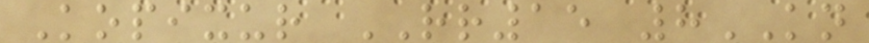Kopixur RR15 8KN
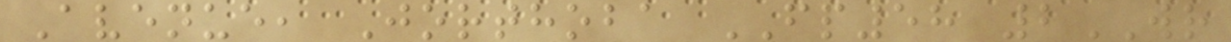Avenue, Jorthoba FP58 2WR
